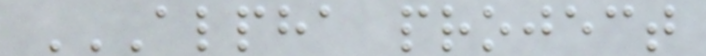ALPHA PROJECT
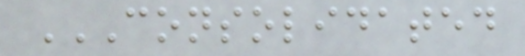CONSOLIDATED
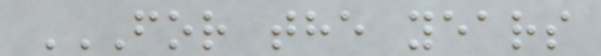FOR THE YEARS
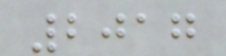2017
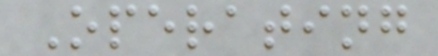Operating
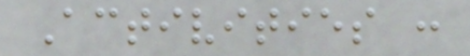Activities :
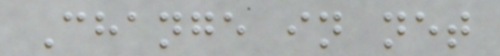Change in net
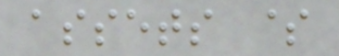assets $
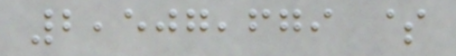2,507,679 $
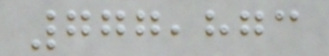777,873
